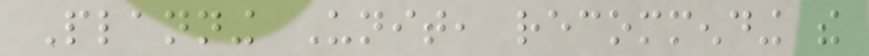Planning Unit, recommending the
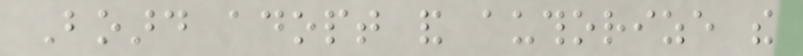Board adopt and authorize the
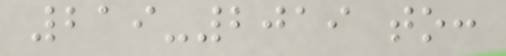219-2019 to:
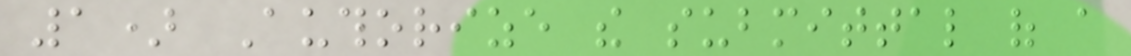1) Authorize the submittal of a
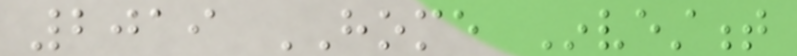2019 HOME Investment
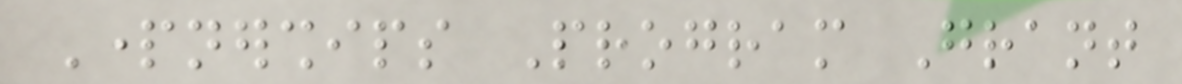Partnerships Program Grant
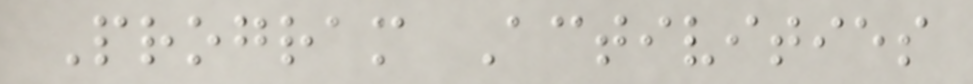Program Activities
